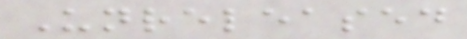Unreleased
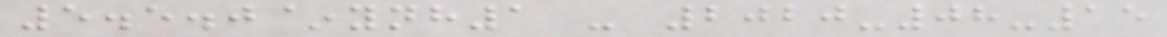5.5.0~ynh1 - 2020-08-15
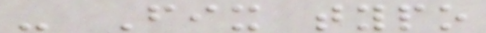- Fix typo
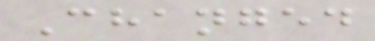Changed
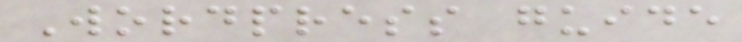Wordpress guide
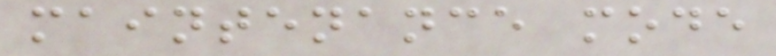maintenance mode
